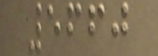5660
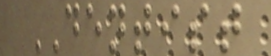DENTIST
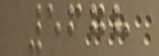5678
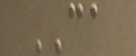CA
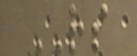RS
